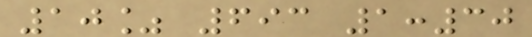10% 693 1:30
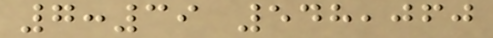7:39 548,060
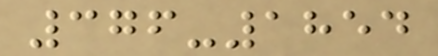376-1854
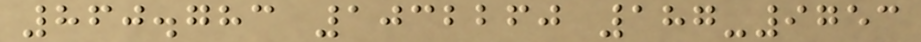860.783 1032260 187-9753
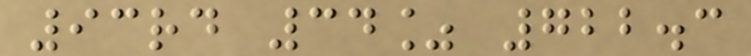93rd 34% 722.3
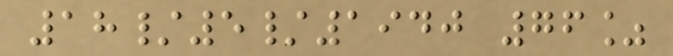18/5/1940 76%
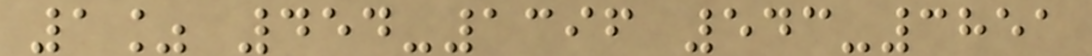1% 454-1396 543-3851
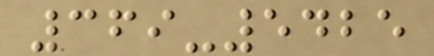369-5425
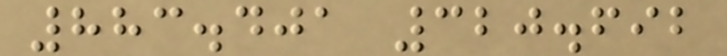883.401 320.692
